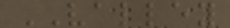VALLEY
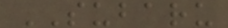SUBARU
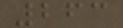263
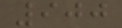900
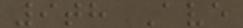9th Ave
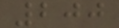200
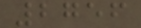2756
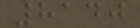8140
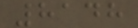8148
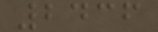2436
